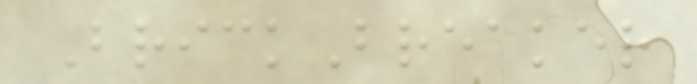BrickBreaker
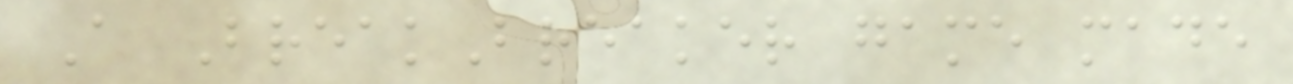A BreakBreaker game made
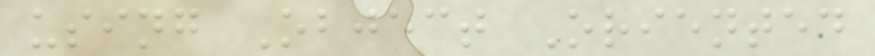using Object Oriented
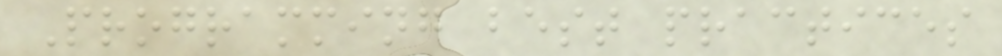Programming best practices
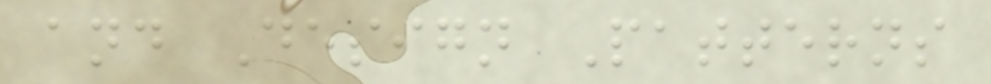and Design Patterns
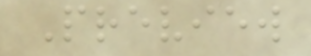Preview
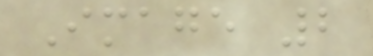Image 2
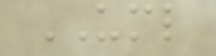UML
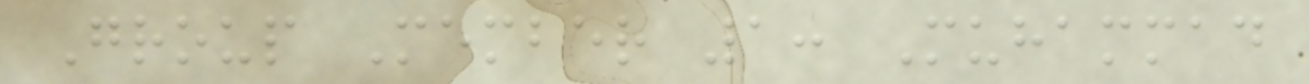Group Member 1: Muhammad
